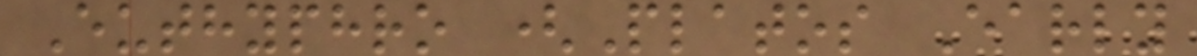Euthyphro (Platos Early
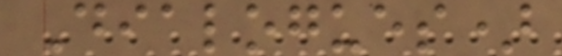Dialogues)
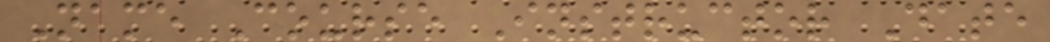Name Course Instructor Date
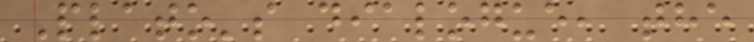Plato's dialogue, the
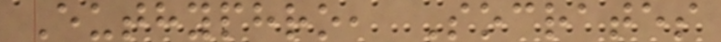Euthyphro, Socrates
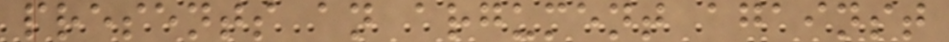presents an argument against
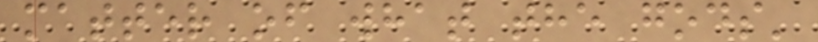matter of what the gods'
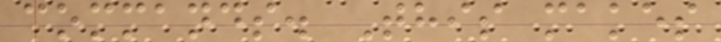commands. This makes
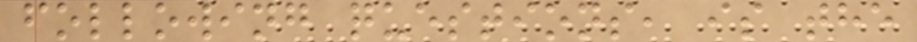following questions, is the
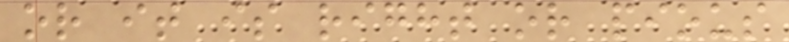or it is right or pious
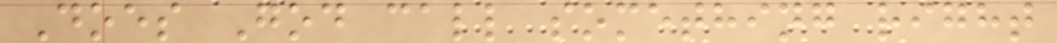Does God call something right
